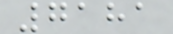7181
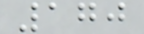170
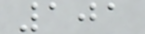101
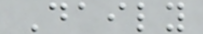Daily
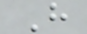H
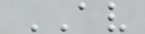AV
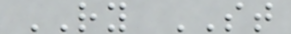RY ST
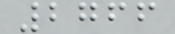2766
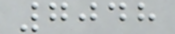7048
